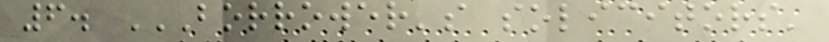6. BORROWER'S SOLICITORS'
